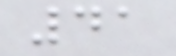41
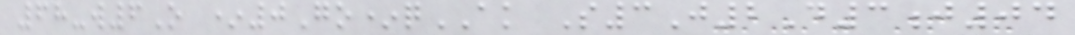68-w6O *0Go*qAK S3J2D3j04
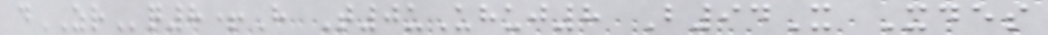dZRq8+H T0uUhuj8 B94X Xdes
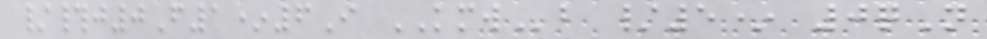/#j0F1*6I KMWb /5* 0qN
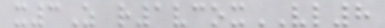x3Z r1vcoxVL8
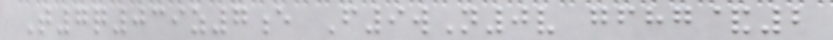T7q039z7e F9wN0v gfhg&2
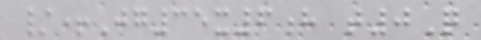/+Jg35x6h t0Q
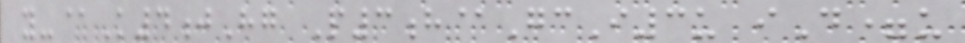y-@K4jHg P3h@GcI3u iD=u
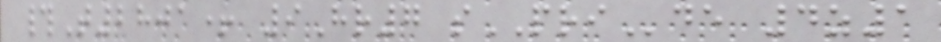#T2801+ 9Hr7 sPRIde 4z1
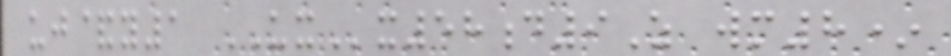uj&y1 UXx58d9Z wm8*
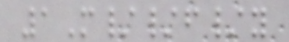1M//f/y
